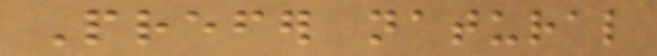Prefer natural
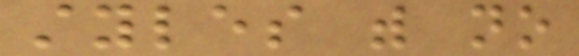styles with no
